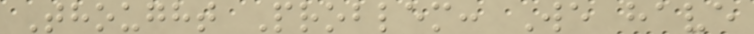Thought Problem: We have
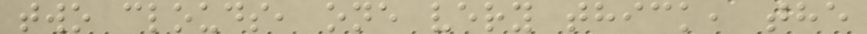two clouds, one very thick, the
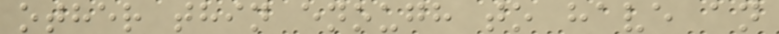other thin enough to have an
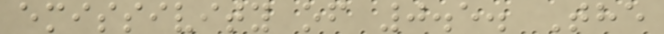emissivity of 0.5. The
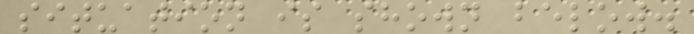situation is shown below.
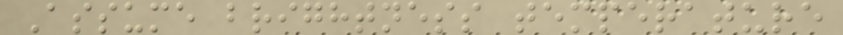Assume brightness temperature
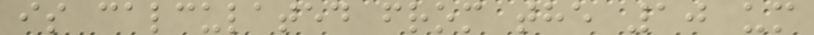is calculated from the 10 um
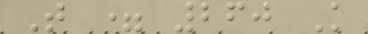T = 260 K
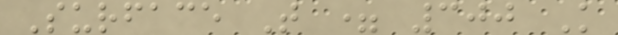Surface T = 300 K
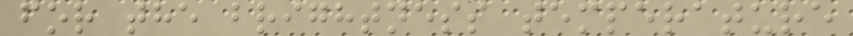for the brightness temperature
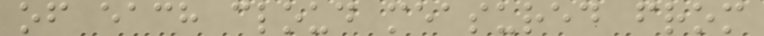of each cloud measured from
